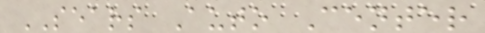SEARS Auto Center
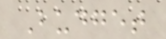Budget
